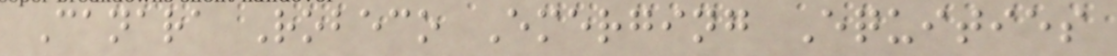Canara Robeco Emerging Equities
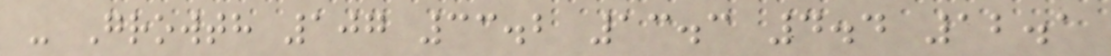- Growth 107 33.2 13.3 4.4 12.1
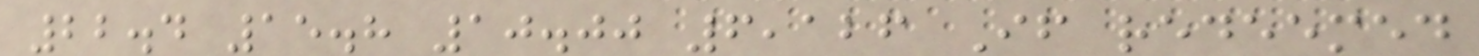22.4 15.8 10.00 6,126 If redeemed
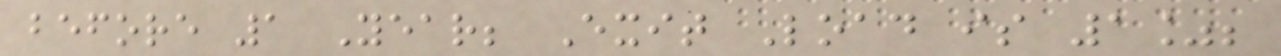before 1 Year; Exit Load is 1%;
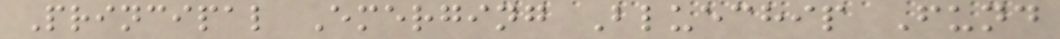Principal Emerging Bluechip Fund
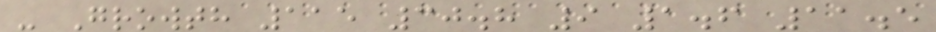- Growth 115 30.8 9 1.6 11.5
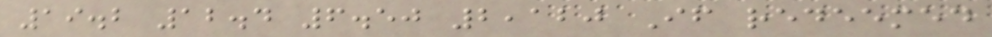19.2 12.4 6.50 2,120 If redeemed
